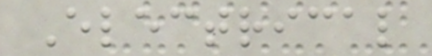Electrical
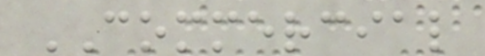COMMERCIAL
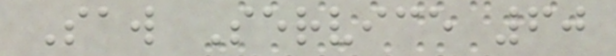Saw Service 60
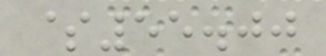$55.00
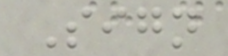Sign
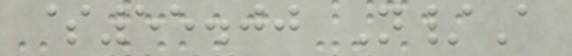$55.00 N/A
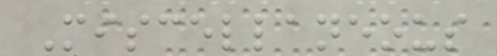Miscellaneous
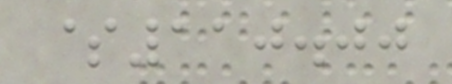$110.00
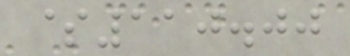$110.00
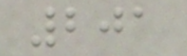201
